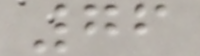76
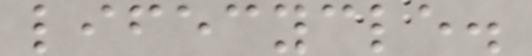lifecycle.
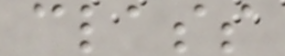class
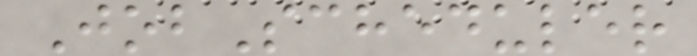JobScheduler
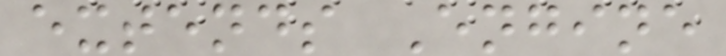extends Engine
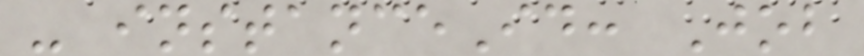- instanceId: Job
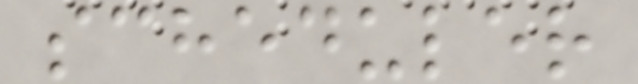scheduler
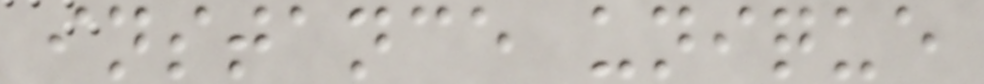instance unique
